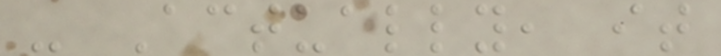- Actually, it
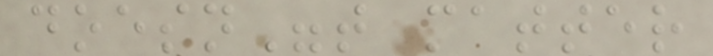doesn"t matter
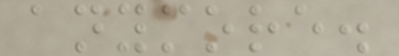anymore.
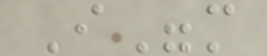I"m
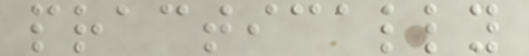practically
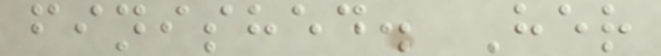finished. Her
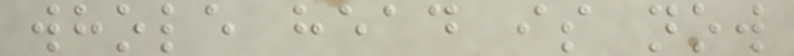whole head is now
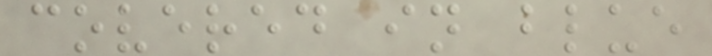covered in blue
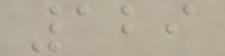129
